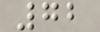72
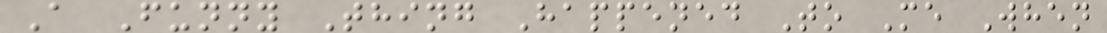A Funny Thing Happened To Me When
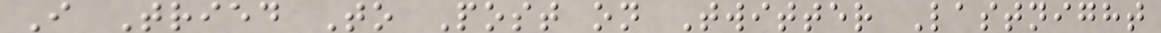I Tried To Post on Twitter Lastnight
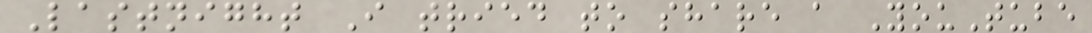Lastnight I tried to share a YouTube
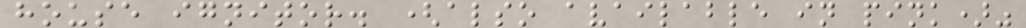house ignitor. (also available in pink)"
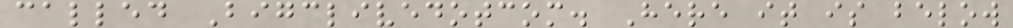called Bigclivedotcom. Here it is below
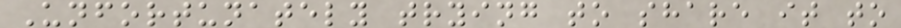Unfortunately trying to share it to
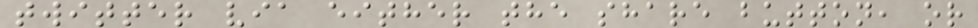twitter via either the share button, or
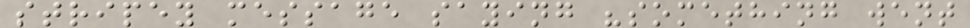stripey message saying "something went
